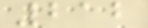212
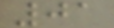01
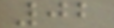02
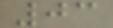03
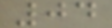04
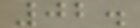02.
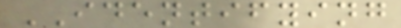IDENTIFYING
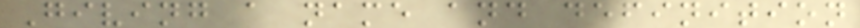Giving a name and definition
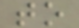to
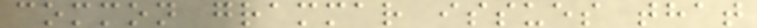common grammar issues that
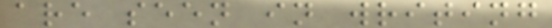are seen in writing
